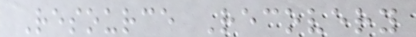Resource Recovery
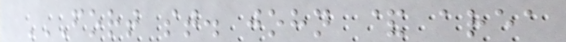FORT ST. JOHN & AREA
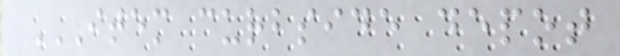ITEM CURBSIDE DEPOT
